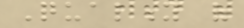Quality of
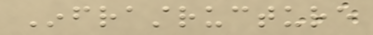Infrastructure
